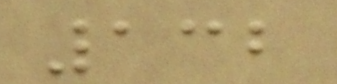132
